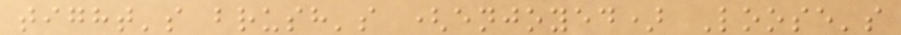tight's brush's (enjoyed) Loose's
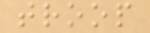troop
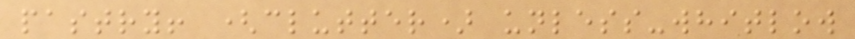pastry! (clutter) unless-whitlow
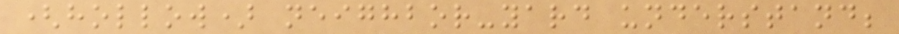(hollow) neighbor-yard understand;
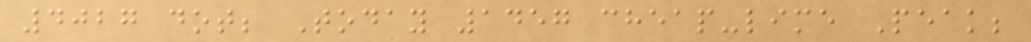4027 dot; Today 1457 cheap-lime Peak;
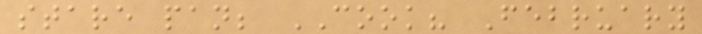stare pan; COOK? February
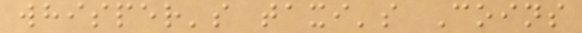whisper's taxi's Coins
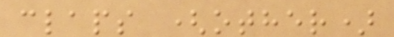claps (other)
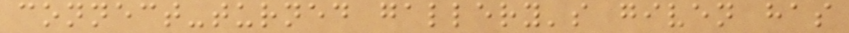connect-turned gallery's given has
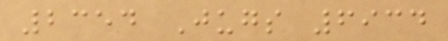2354 Jugs 6934
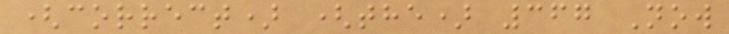(correct) (the) 367 Now
